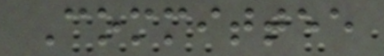Committee
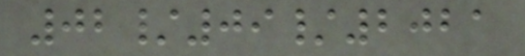02/09/2021
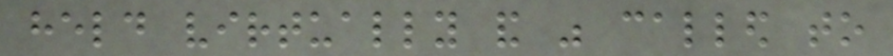held virtually and was called to
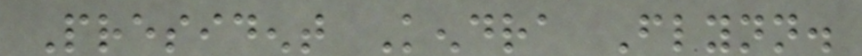President Kendra Flynn.
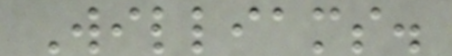Williams.
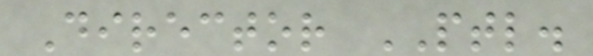Director PTL.
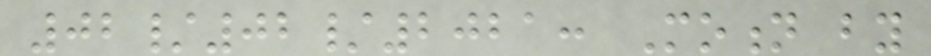02/02/2021: Motion by
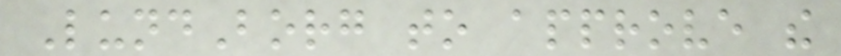LundBorg to approve the
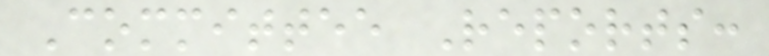Committee Reports:
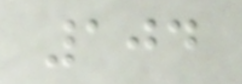104
